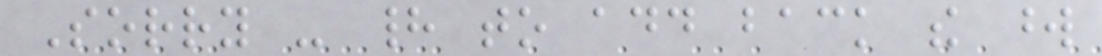Sorry - had to add back the word
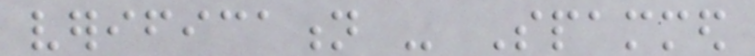verification - Spammed
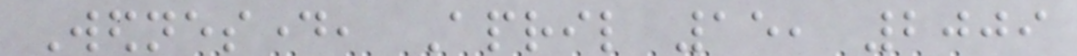Wednesday, April 15, 2009
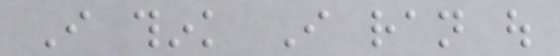I think I ran out
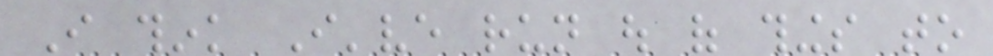I think I've run out of things to
